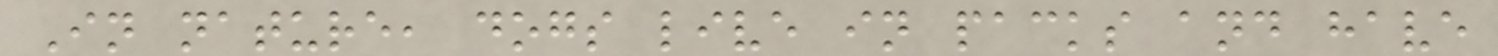In nature, dogs live in packs and have
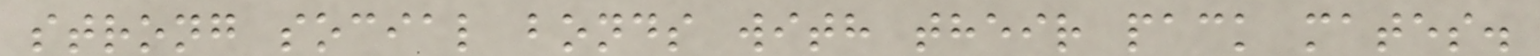strong social bonds with their pack mates.
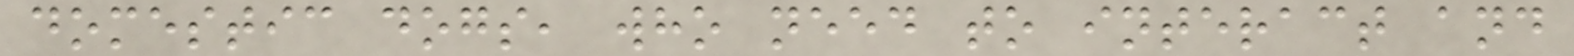domestic dogs, who need to interact and
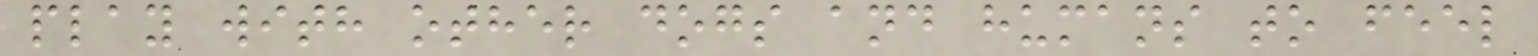play with other dogs and humans to feel
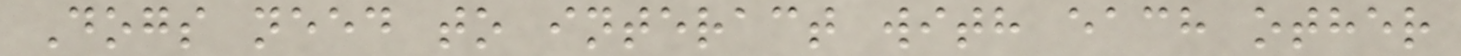Dogs need to interact with each other
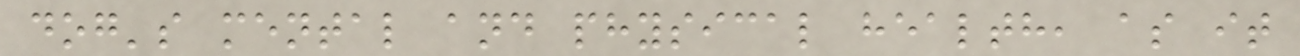dog's mental and physical health, as it
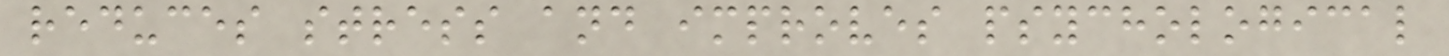reduces stress and improves psychological
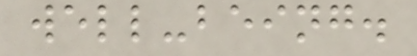well-being.
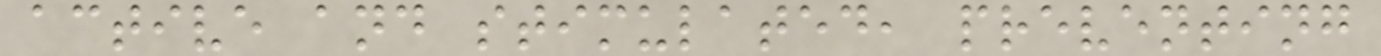active and stimulated, preventing
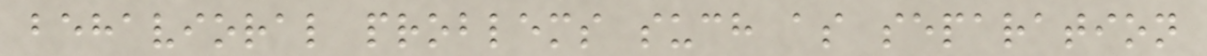behavioral problems such as separation
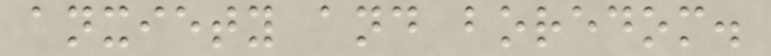anxiety and boredom.
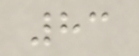83
